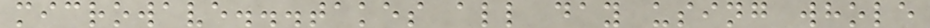microwave...takes all day using whole
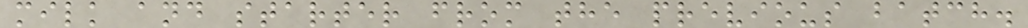milk and starter from the previous batch.
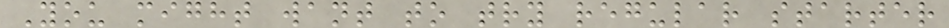You might want to try regular starter
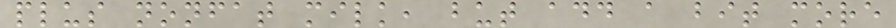plus nonfat milk, but add a bit more
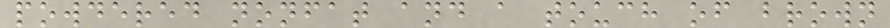powdered nonfat and a touch of brown
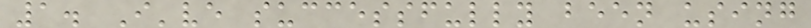1. I've successfully been using
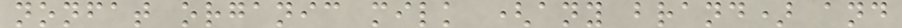nonfat organic milk (any brand) and
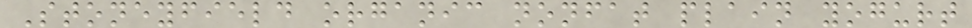Stoneyfield organic nonfat plain yogurt
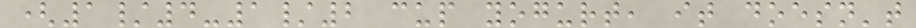(1/4-1/2 cup yogurt, it doesn't
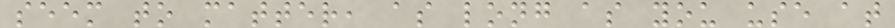seem to matter, as long as you use at
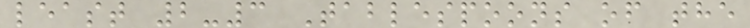least 2-3 Tablespoons of the
